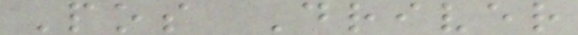Pos Driver
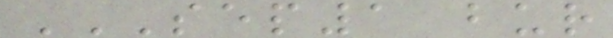SEP1 BUR
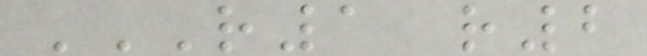R1 R2
